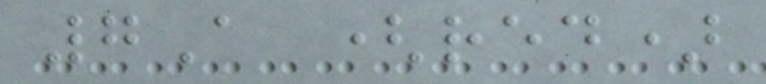7A (red)
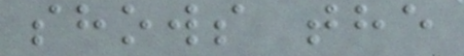shows the
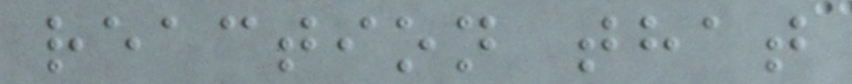reaction that
